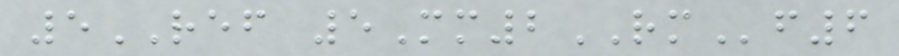5REF 5Mm2RMf6
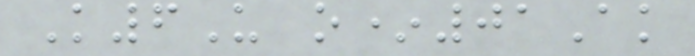K6U o*01Ak
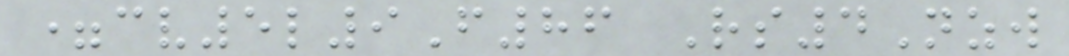=cv5l9F86 Rs4Nzw
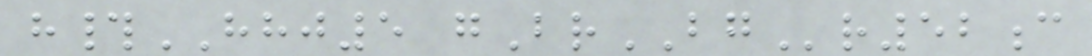h#HHJ5 gBrBGr52c
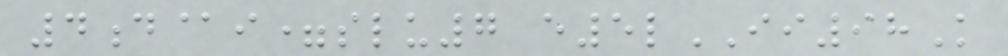4d@i=slu7 e5lII98K
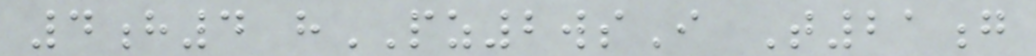4h4 hPZ2wsI T21g
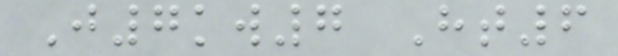J7kw7 Ht6
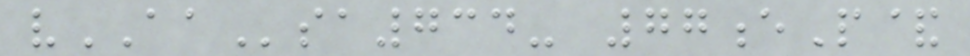vAAsa734- 77eP&
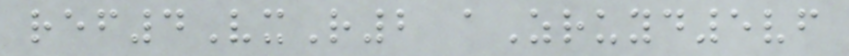ref4VxR2 aZruyd5vf
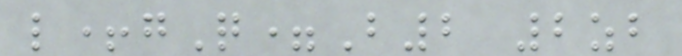l+gQ=B2 2zb
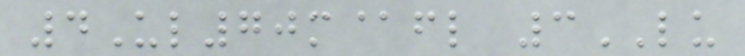4Ul70m@fl 3LU
